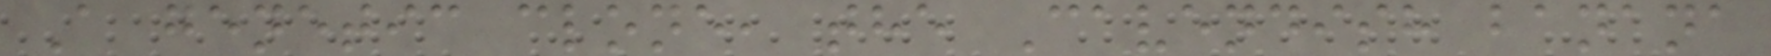A genetic clone, the Cavendish banana
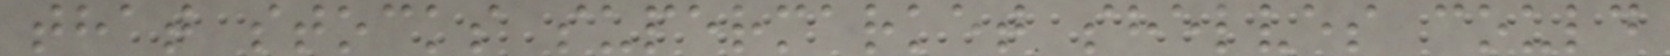that stocks supermarket shelves could
